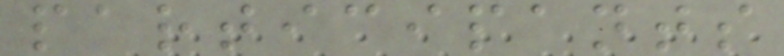participants
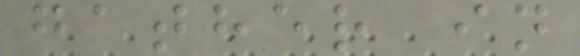gather in
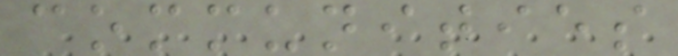communities
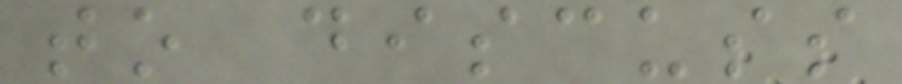to discuss
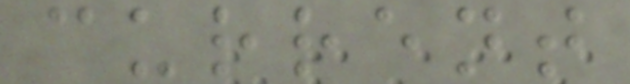current
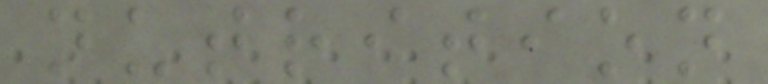nutrition
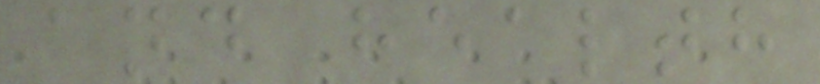and health
